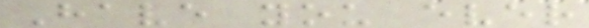Have you ever
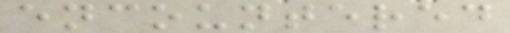encountered
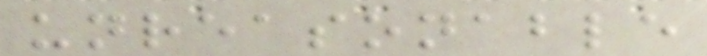unreasonable
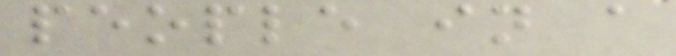people in a
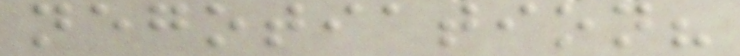negotiation?
